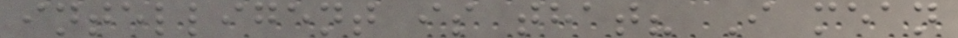intelligent is that? I mean
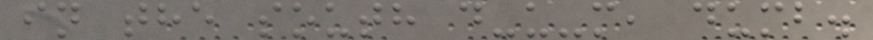in the south d-u-m, dumb.
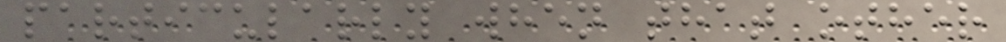particularly when that other
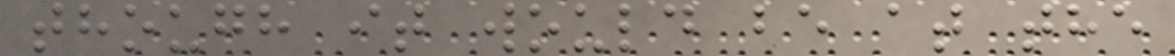though it would be at the
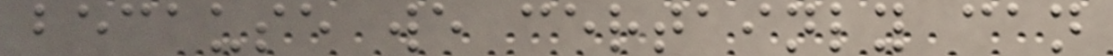because we certainly can
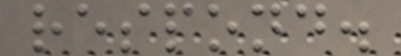respond.
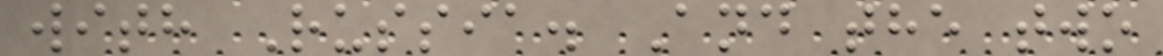with Russia. And the two
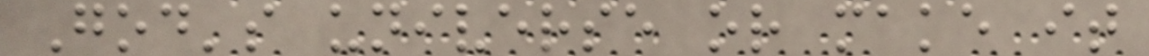God's universe or make it
